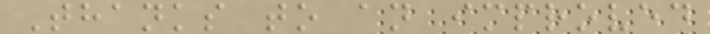Thanks to an improved
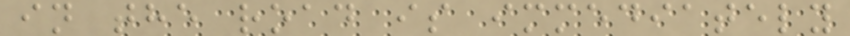in the road is immediately
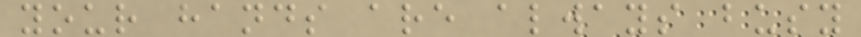your hands are always busy
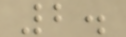2.
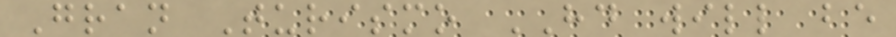Gran Turismo HD will be
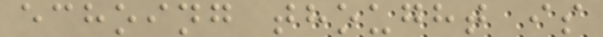echoing thought is
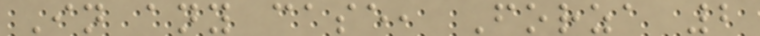In any case, Forza 2
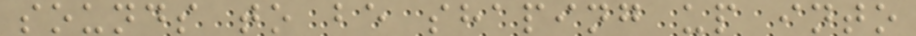sounds to be shaping up into
